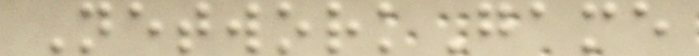NetworkGame
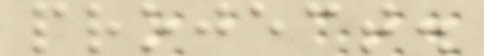project.
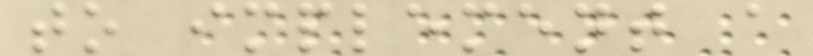to implement a
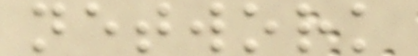network
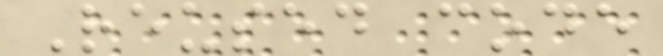Reused code
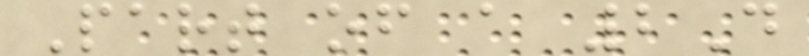Part of a 2D
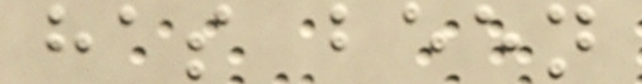has been
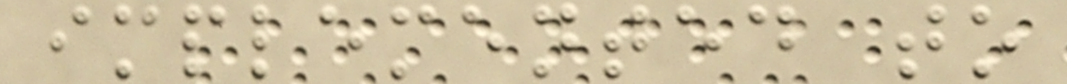implemented to
